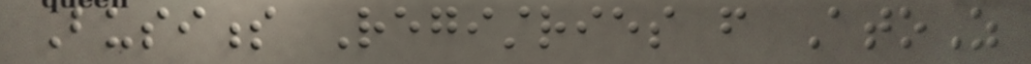Business Registries from AtoZ
